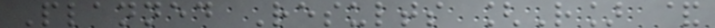Planned Results [R] &
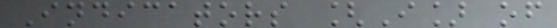Indicators [I] of
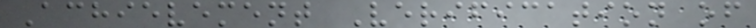Achievement Verification of
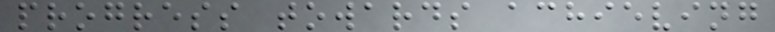progress towards achieving
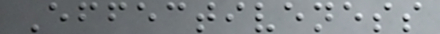Effectiveness
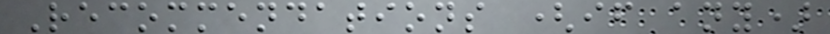Recommendations (if any)
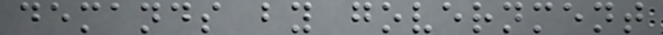demands by government
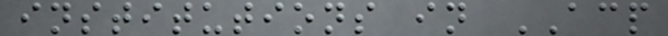institutions in ACP
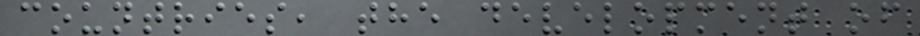countries, the development of
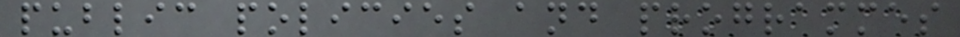public policies and programmes
